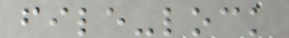file-lock
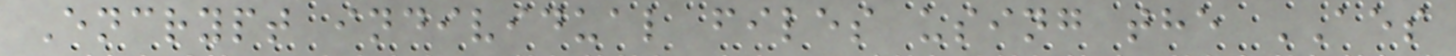Encrypt individual files using the AES
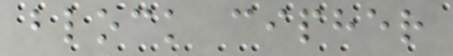block cipher
